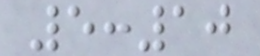5:10
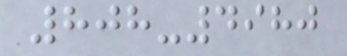808-4980
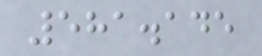581.145
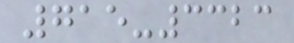715-3323
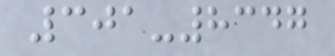301-8347
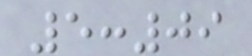5:09
